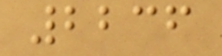2236
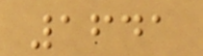1641
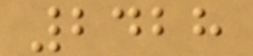2428
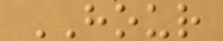HOUR
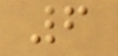6
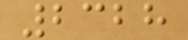2328
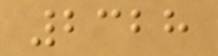2328
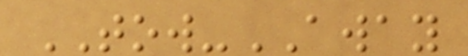TOW-AWAY
